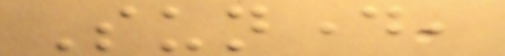Sunday,
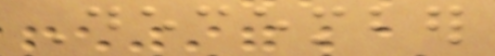December
